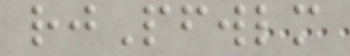rjPfwlm
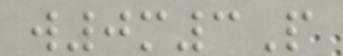w0m3P
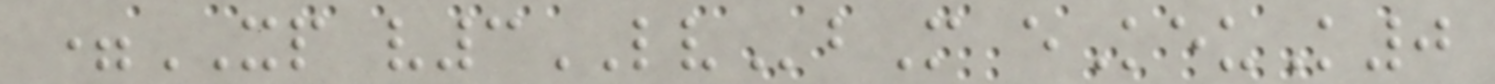=XP v3LVbM eKeuK0
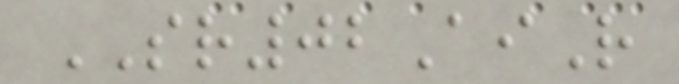SR02AiR
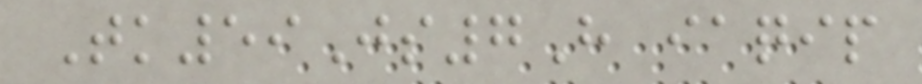Tk59Js7H iaqip
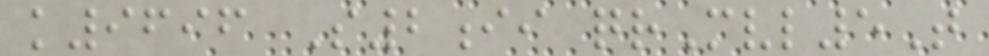k9696 S2ii qrMvl5T
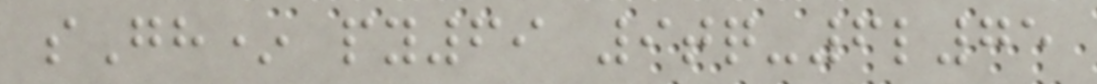sGh* py69 9tq-6l75
